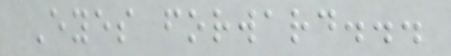Eyes forward...
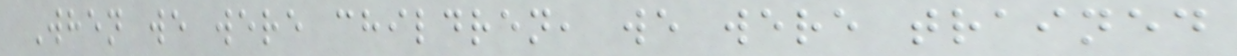When we were children, we were trained
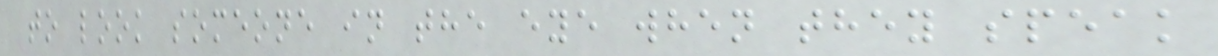to look someone in the eye when they speak
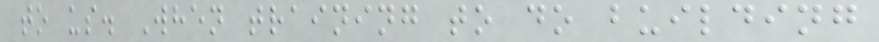to us. When training to do building
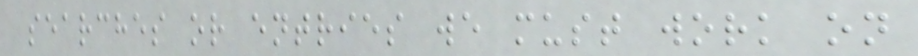searches or entries we must work on
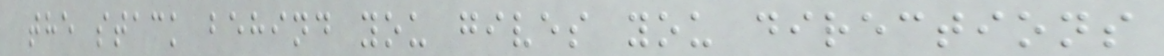the stack behind you gives you directions
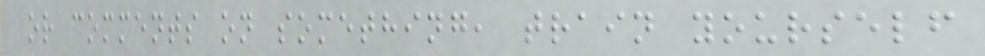or comments on something, train yourself
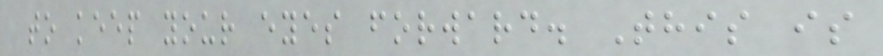to keep your eyes forward. This is
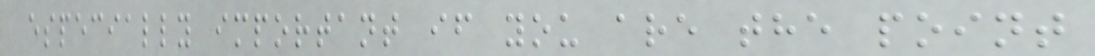especially important if you are the point
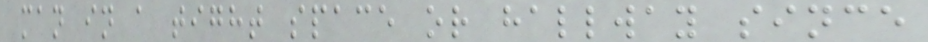man in a tight space or hallway since
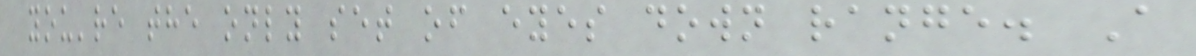you're the only set of eyes down range. A
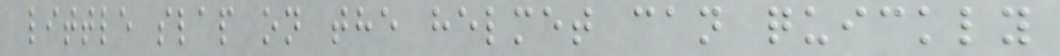little slap on the helmet can quickly
